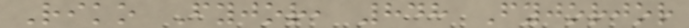Riko Fyjor, 848 Fyjorjor
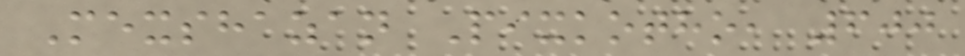Mexshazan Pixkotho, 600
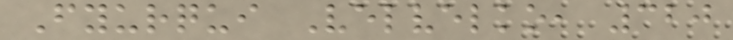Fyurqui Velvelko, 320
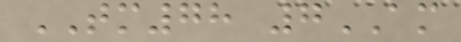TM78 7AM
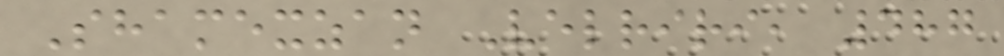Shamexzan Velriri, 487
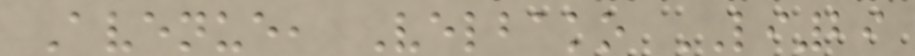Avenue, Velbako LI29
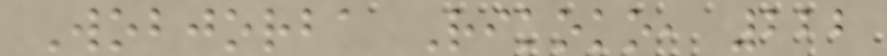Wobjorba Rikoko, 222
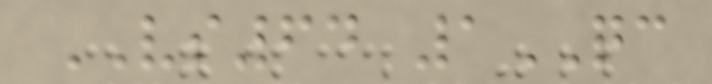VS64 1QC
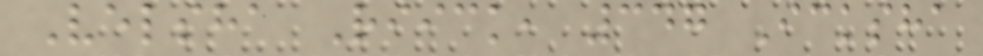Velsha Riick, 347 Icksha
